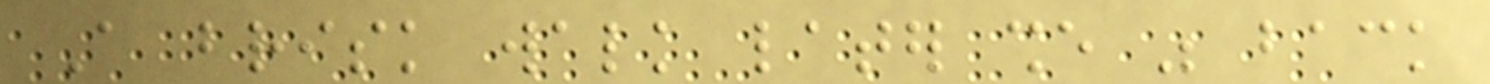A brisk walk later she was back
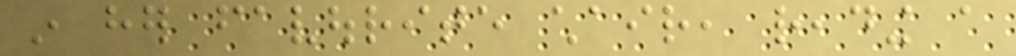in her favourite chair, reading a
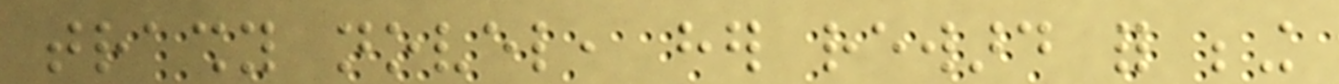trashy novel, her reward for being
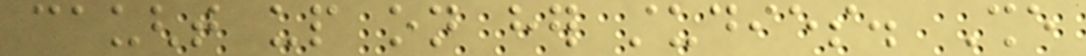caught up on her studies. She
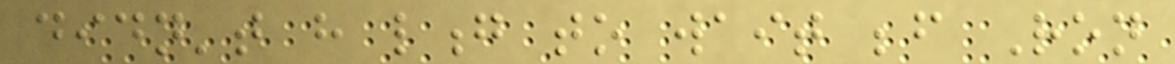didn't have long to wait before Ron
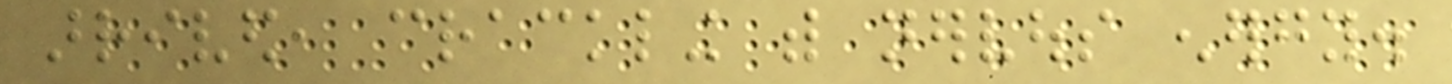arrived, crackling with nervous energy.
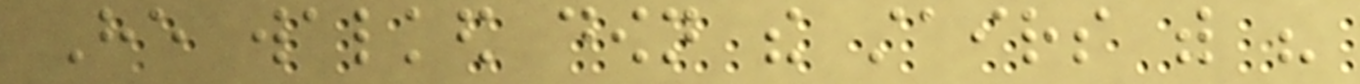He walked down the stairs with his
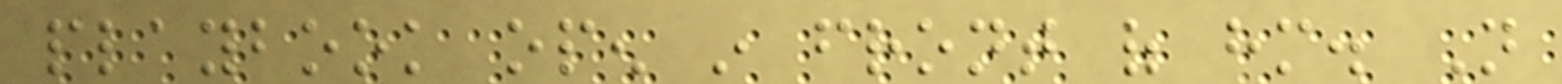playbook open in front of him. Not
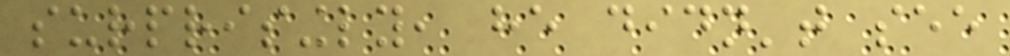surprisingly, he didn't see
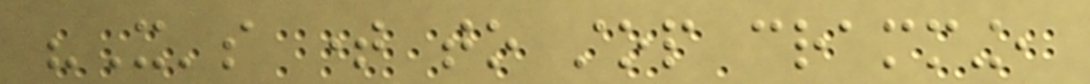"It's time to stop cramming,
